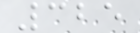325
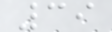39
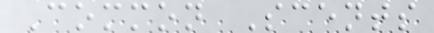Common Scents
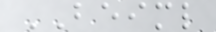BEIML
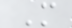M
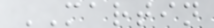MARTIN
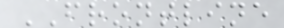FRONTLINE
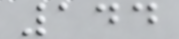144
